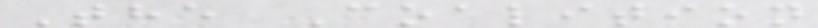The Coalition
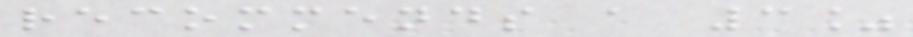recommends a 3%
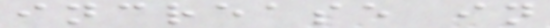increase in
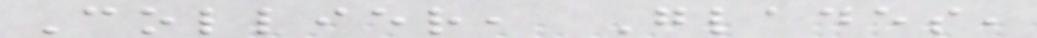Collier, Glades,
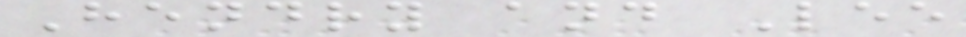Hendry and Lee
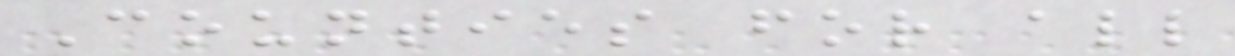Counties for all
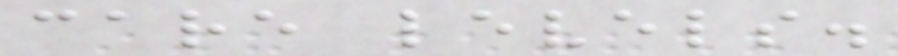care levels.
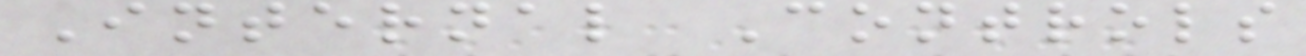Internal Controls
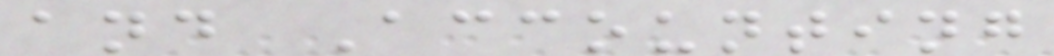and Accounting
